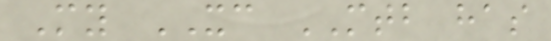My XC MTB has
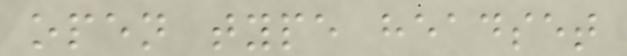open type headset
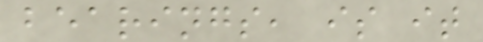bearings, is it
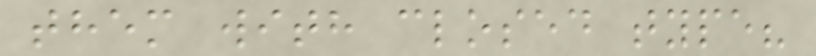them with closed type?
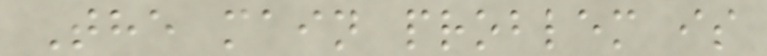The main problem is
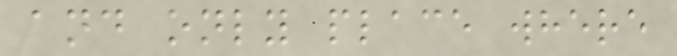and only place where
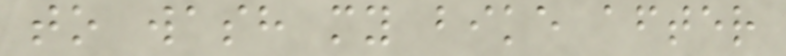to wash my bike after
